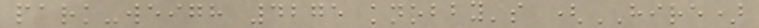park-weigh 4275 knobby's (HIRE)
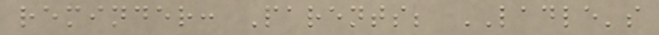reminder: Parents; LADLE's
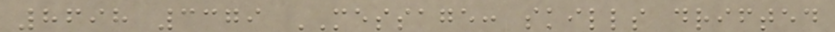8698 3379 MESSAGE: skills drifted
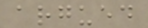argued
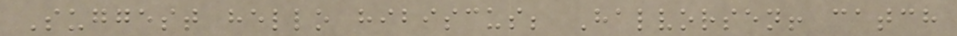Suggest hello hibiscus; Halvorsen! catch
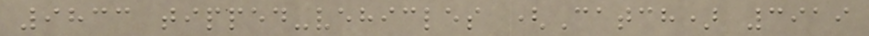9833 tipped-vehicles (Catch) 3919
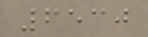6530
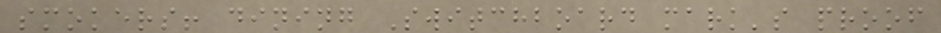smokers! dining Switchboard mark's proof
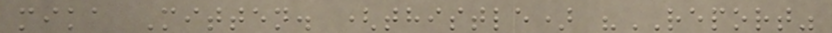mika Mitten. (thistle) "REPORT"
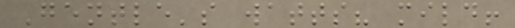Gentle's watts? mild!
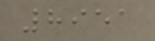8951
